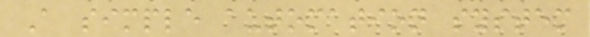A simple automation system
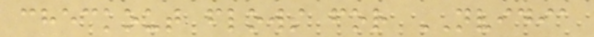checkout flows for NVIDIA
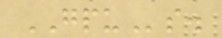GPUs.
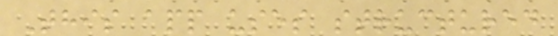This app uses structured
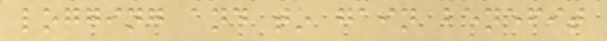logging and to gain benefit
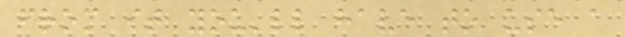from it you'll have to use a
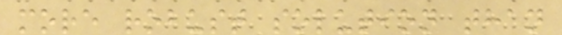more robust solution than
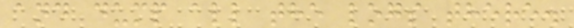and dump all the logs there.
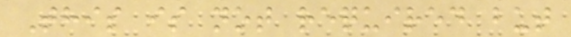This is not required but
